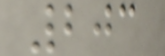203
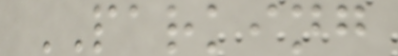PARKING
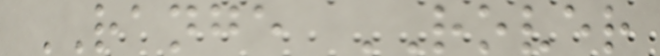RANGE ROVER
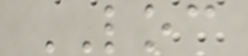LOC
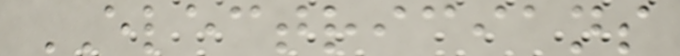ELECTRICIANS
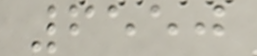6550
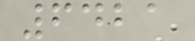6421
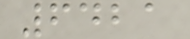6421
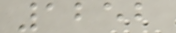1252
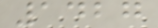1427
